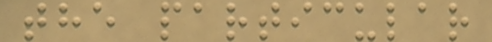the particular
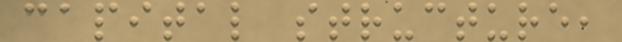capital structure,
